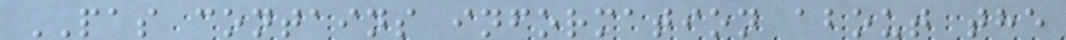PAS contains information about the
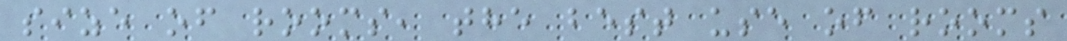size of rooms, the best use of rooms
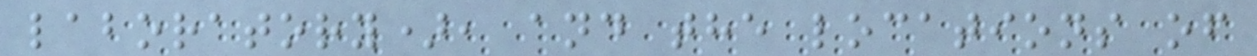laboratory), and the locations of
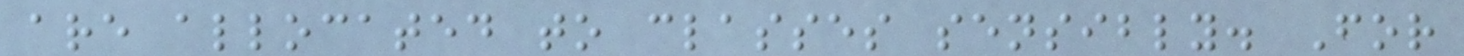are allocated to classes sensibly. For
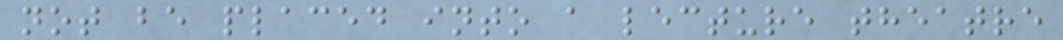not be placed into a lecture theatre
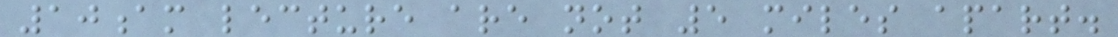10am lecture are not 5 miles apart.
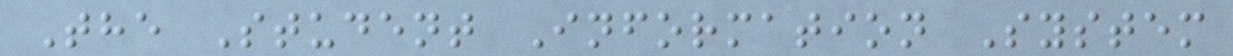The Student Information System
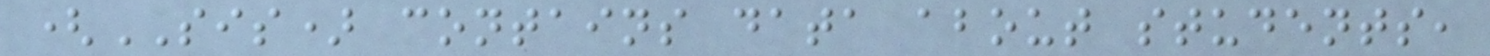(SIS) contains data about students,
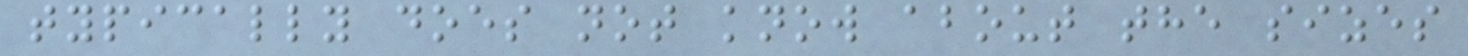typically does not know about the sizes
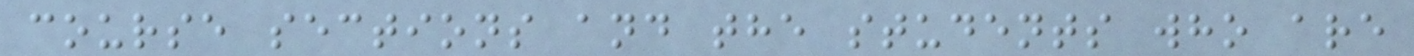course sections and the students who are
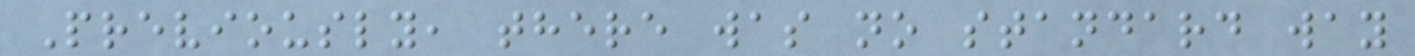Previously, there was no standard way
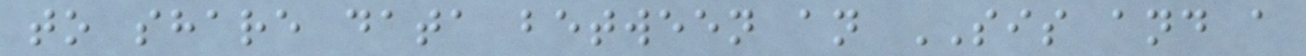to share data between an SIS and a
